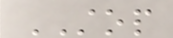STOP
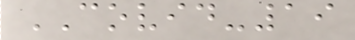COVID-19
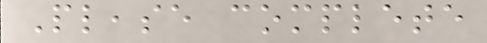Please complete
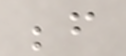before
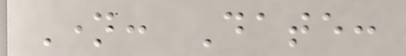Name: Date:
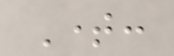Time:
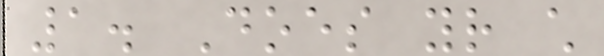1. Does your child
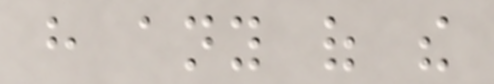have any of the
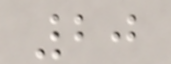20
